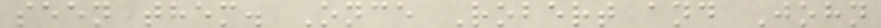seen them. Once Robert and John
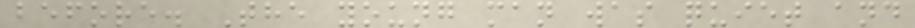before. The young man was quiet and
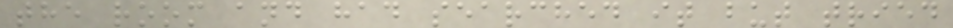the room and had searched it but tried
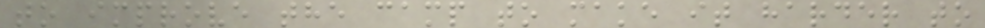to improve the camp to make it harder to
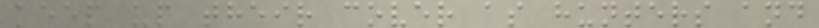keep up their cover as hunters and
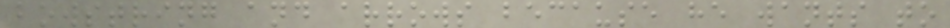bowstring and arrows because he wants to
